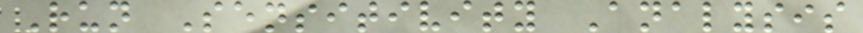Run Sensitivity Analysis
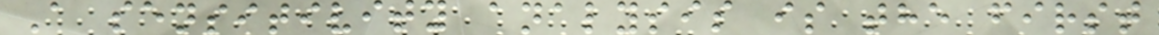A sensitivity analysis is the first
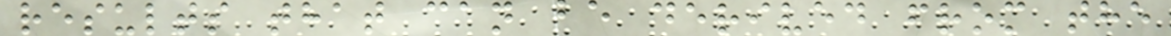results that can be derived from the
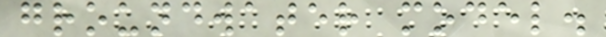groundwater model.
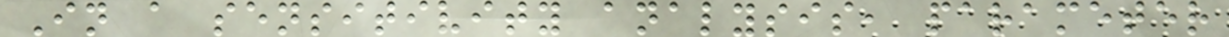In a sensitivity analysis, parameter
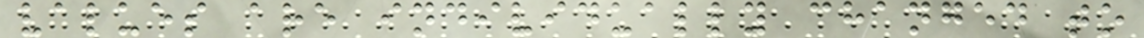values are individually changed to
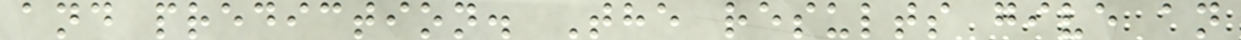and prediction. The results give an
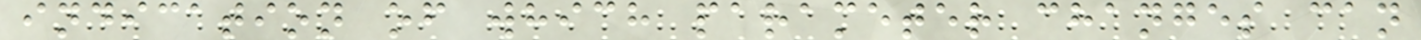indication of which parameter changes can
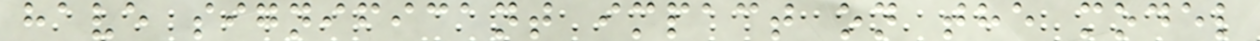have significant impact on the model
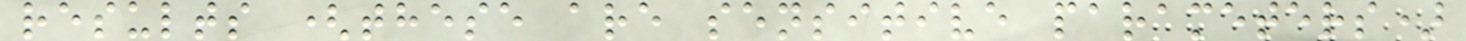results (these are sensitive parameters)
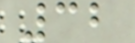32
